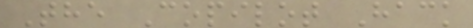The Copilot Hack
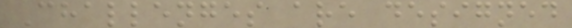Challenges are designed
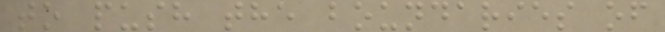to push the boundaries of
